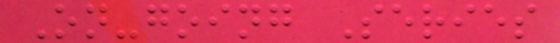On-going Series
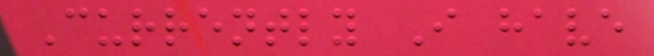Currently I have
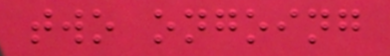two ongoing
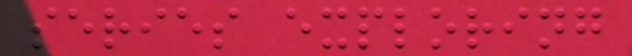series exploring
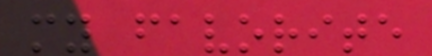my favorite
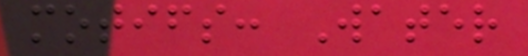motifs: Water
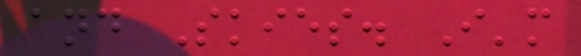and Skies. I'm
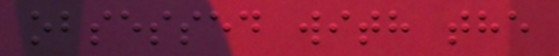obsessed with the
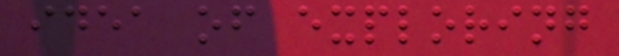idea of exploring
